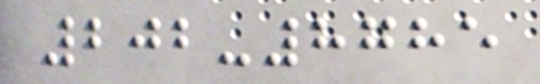202-8785
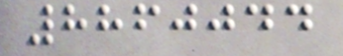8860044
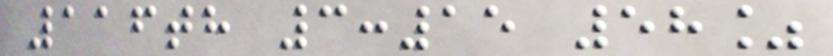116th 3:15 58%
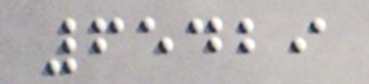65429
